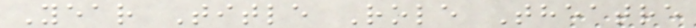Year Title Role Theatre
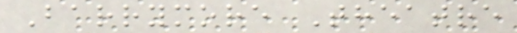Barrymore Theatre
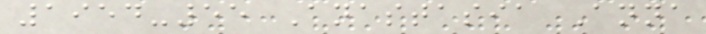1954-55 Anastasia Anna
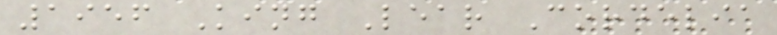1956 King Lear Cordelia
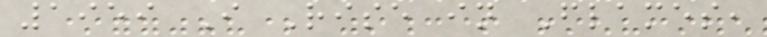1959 I Rise in Flames,
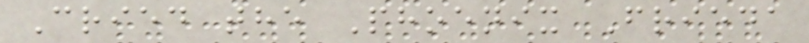Cried the Phoenix Frieda
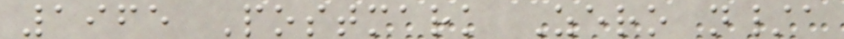1965 Postmark Zero n/a
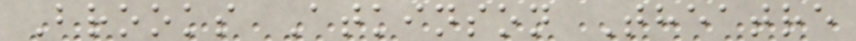Brooks Atkinson Theatre
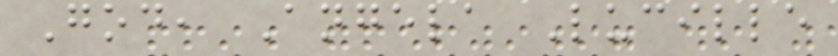God, Angela Lucille
